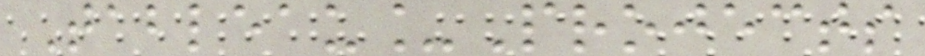Tableau_Projects
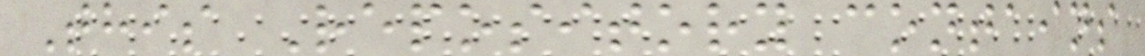This Repository contains
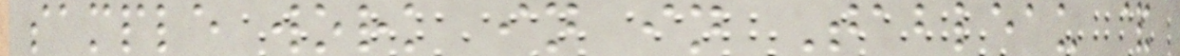sample work in in Tableau &
